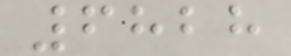6828
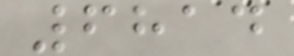6814
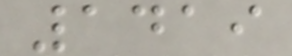1419
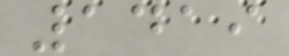1419
